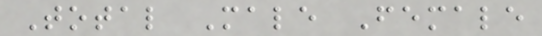Total Male Female
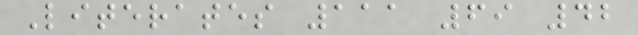Literates 111 69 42
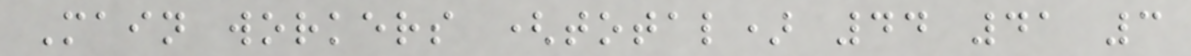Main workers (total) 44 41 3
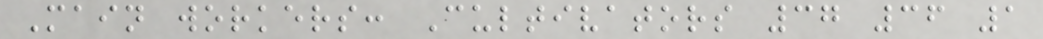Main workers: Cultivators 37 36 1
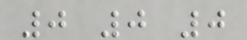0 0 0
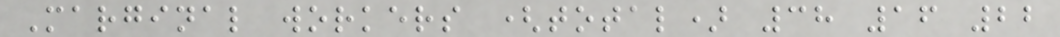Marginal workers (total) 38 16 22
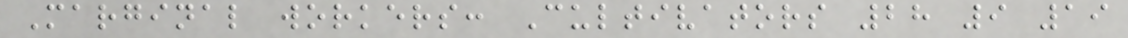Marginal workers: Cultivators 28 9 19
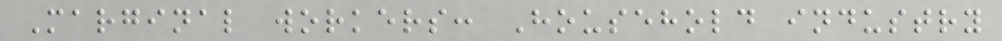Marginal workers: Household industry
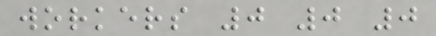workers 0 0 0
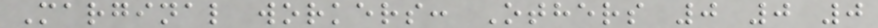Marginal workers: Others 0 0 0
